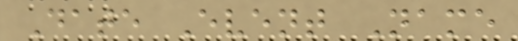Date Event Name
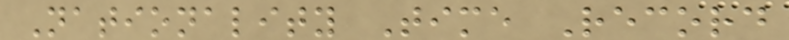Nationality Time Record
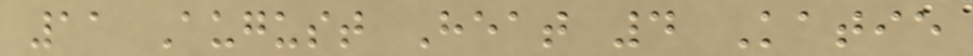11 August Heat 4 Katie
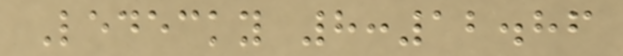Ledecky 8:12.86
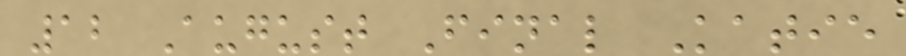12 August Final Katie
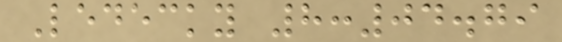Ledecky 8:04.79
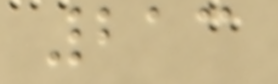213
